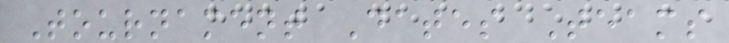Tournament Dates Teams
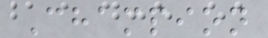Champion
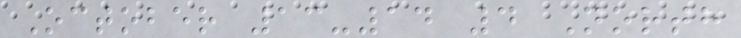October 13-14 4 North
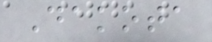Dakota
